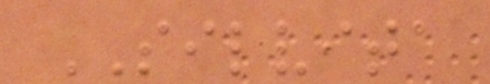SILVITA
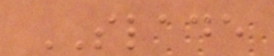SLADE
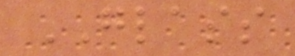GLASS
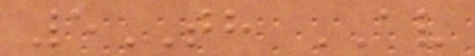5TH AV
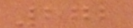272
